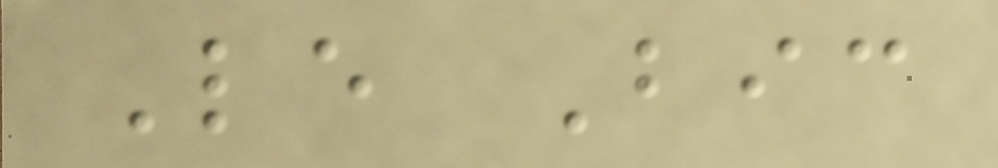Le Bic
